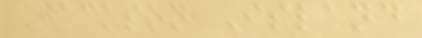Jackson Island
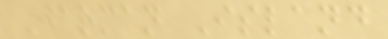Jarman Island
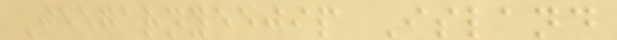Jeegarnyeejip Island
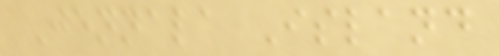Jennala Island
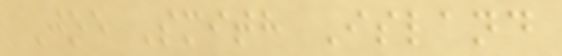Joe Smith Island
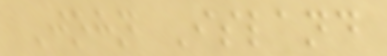John Island
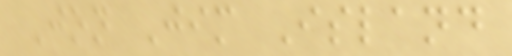Jon Jim Island
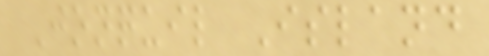Jonquil Island
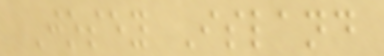Josey Island
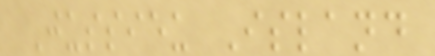Jussieu Island
